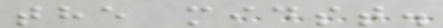the midst.
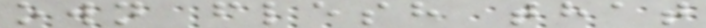own flesh that
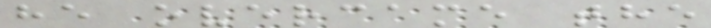he overcame the
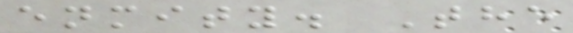enmity. The
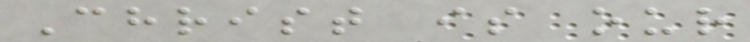Christ is our
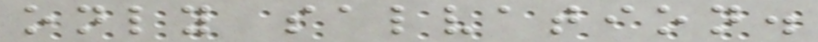only salvation.
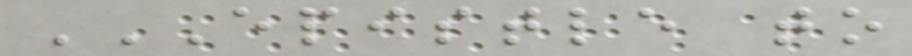EPISTLE TO
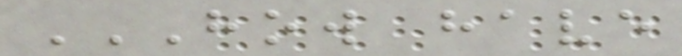HOW HAVE
